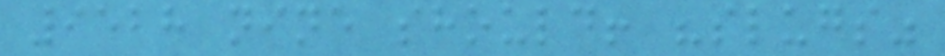9528 nine should! "slugs"
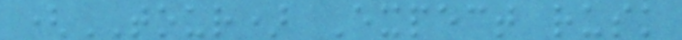(TOUR) Expect rusk
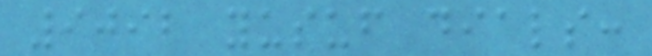9092 yusuf dials:
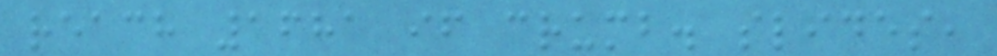reach 1681 if crumb. slides,
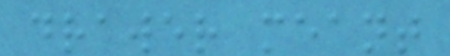drawer meant
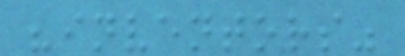"inventors"
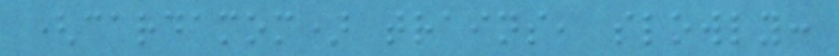(cardamom) trains, slowly:
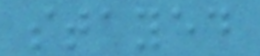stayed
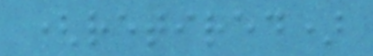(retired)
